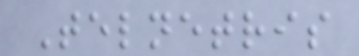Telnetris
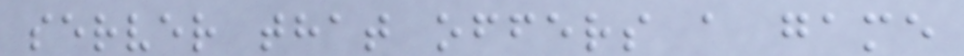server that offers a game
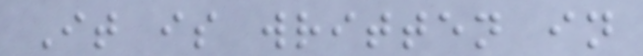It is written in
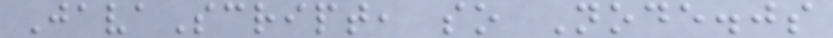JavaScript, so Node.js
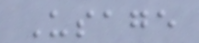Usage
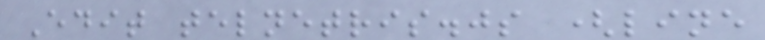Edit telnetris.js (line
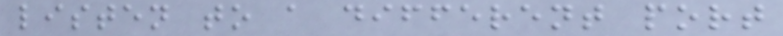listen to a different port
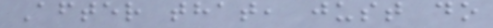After that, just do
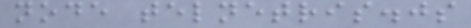node telnetris.js
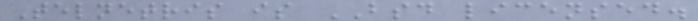Telnetris is BSD licensed.
